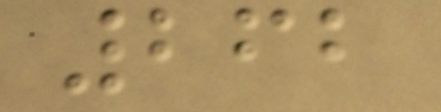262
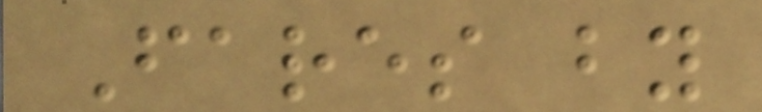Fares by
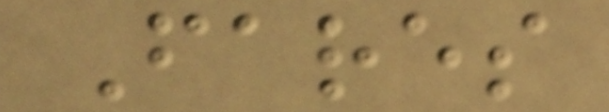Fares
